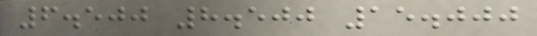6.500 8.500 15.000
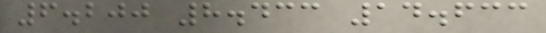6.200 8.433 14.633
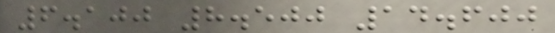6.100 8.500 14.600
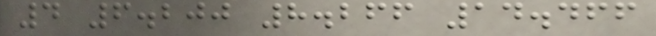4 6.200 8.266 14.466
